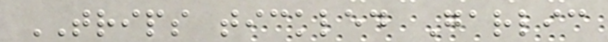TRIPS tickled Garlic
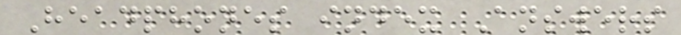Headphones index Answers
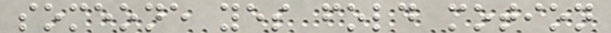someone yes fold motion
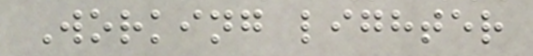Working lighter
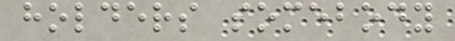holders somebody
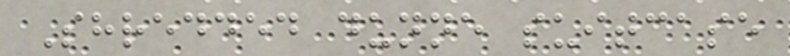Shredded dunne suitcase
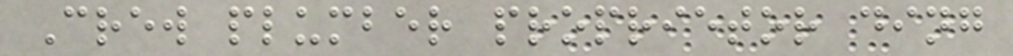Crew plumber proprietor ding
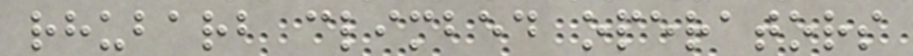rhubarb climbed operators
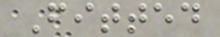Fitted
